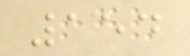154
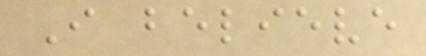I believe
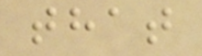that
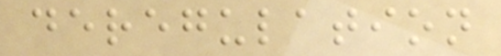deregulation
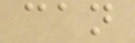can
